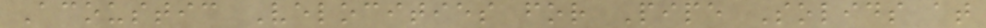Acoustic Velocities for Pipe Solids at
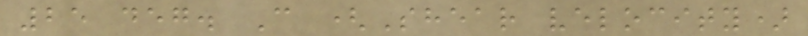25 deg. C (Shear velocity)
